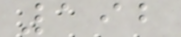192
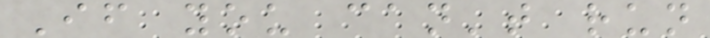If you can't run
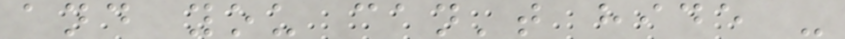and you can't hide -
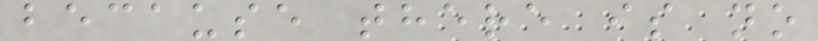because there is no
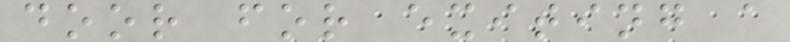door for exiting a
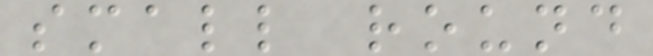small round
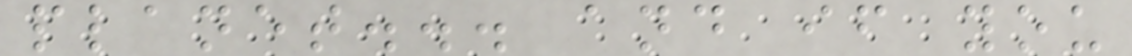planet... and if you
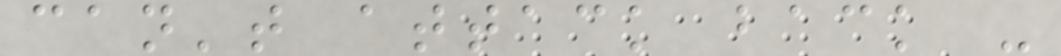can't attack back -
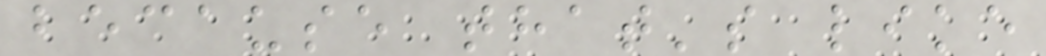because that's like
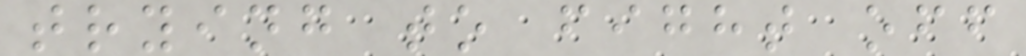trying to fight off
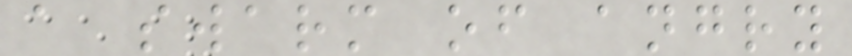a swarm of angry
